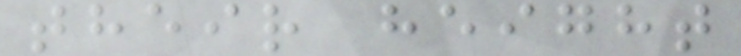their height
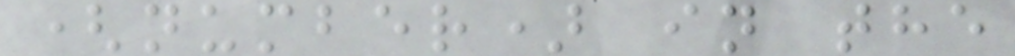(number) in the
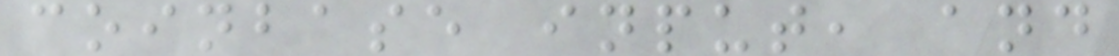coinbase input, and
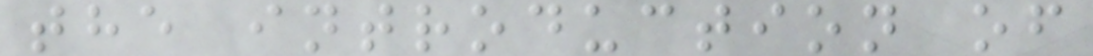the introduction of
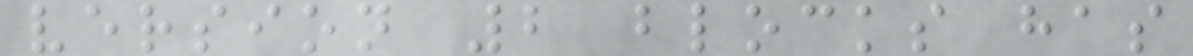version 2 blocks has
